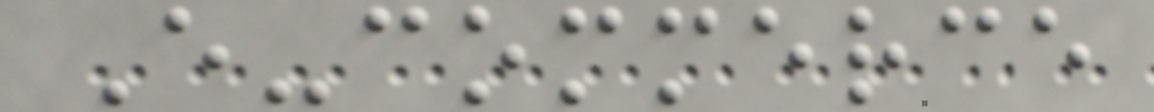E-commerce
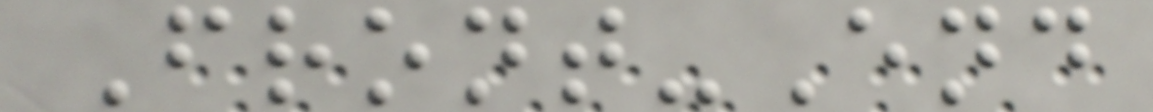Front-End
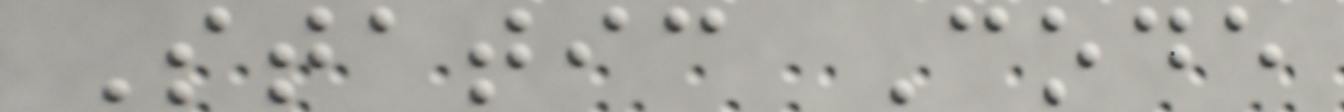Static Code
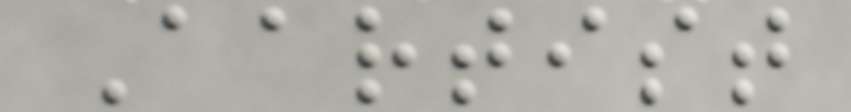Aartist
